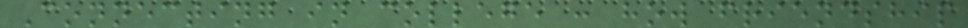Connecting in college : how friendship
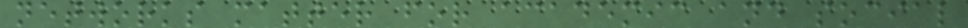networks matter for academic and social
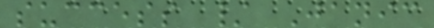success / Janic
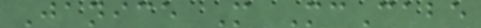Janice M McCabe
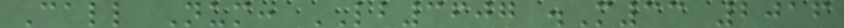Call Num: LB3607 .M33 2016
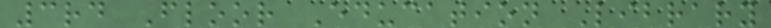3rd Floor Education Library
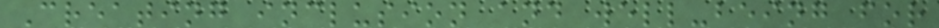Creating inclusion and well-being for
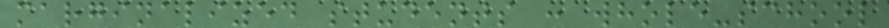marginalized students : whole-school
